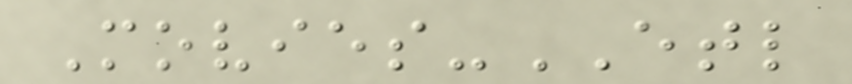Movies-ETL
